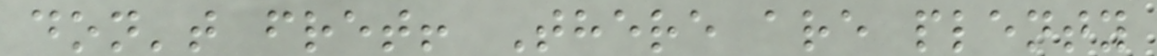don't fret! There are plenty
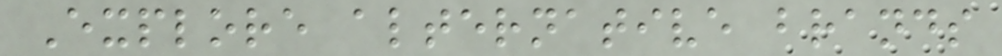Explore alternative brands
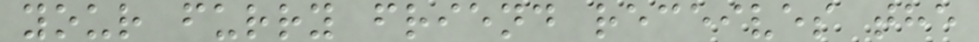your furry friend receives the
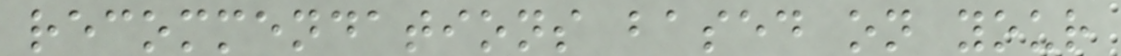recommendations based on your
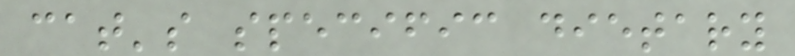cat's specific dietary
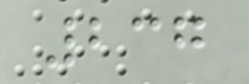237
